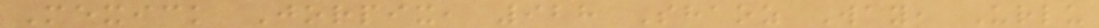Mexick Jorpix, 928 Shaoz Way, Urlu
